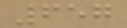657
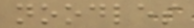noodles
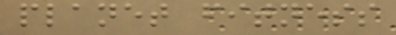planet fitness
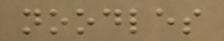noodles
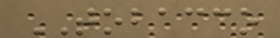TOBACCO
